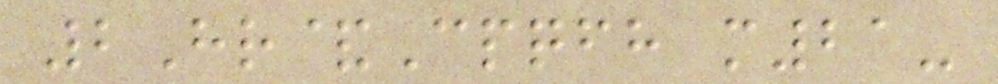2Hr&Cpqfh m21-
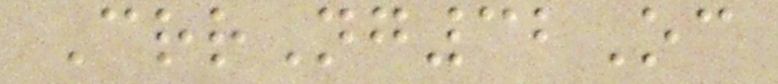CrrNg32Oc
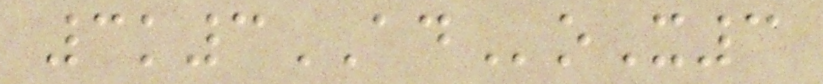3k3ADoX3
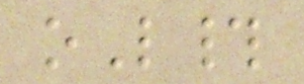oL#
